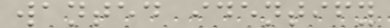wanted identify
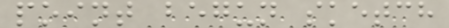point begun sketch
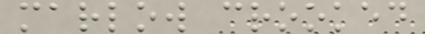marlow crooked
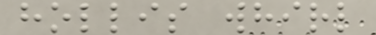hollis whirl
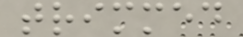trimmed
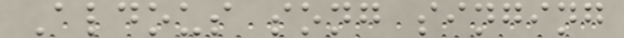Aldous song singing
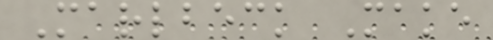Marlbeck Make
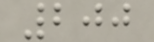200
